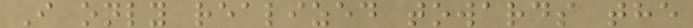I only realized towards the
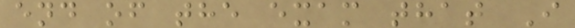end of the exam that I
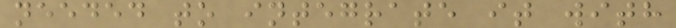needed to integrate it with
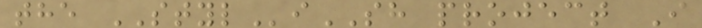the STYLiSH project I
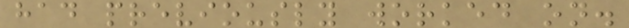had previously worked on.
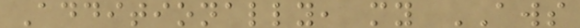Additionally, my AWS
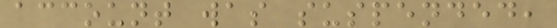account was suspended,
